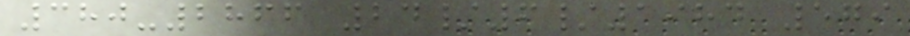380-2866 24/6/1984 579
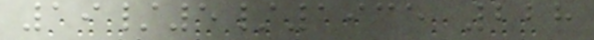19/5/1935 228
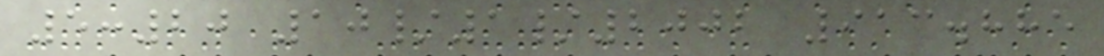5:20 10/1/2002 913.885
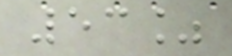53%
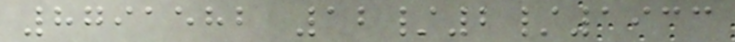8791582 12/2/1933
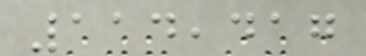114,417
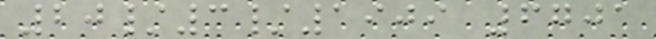20/3/1909 6701
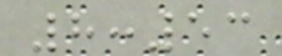8:53
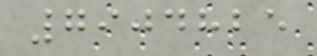7904825
